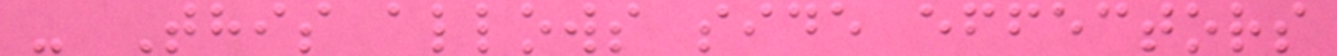- This allows side effectors
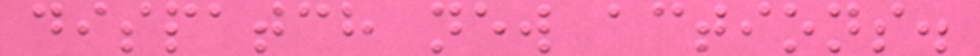dispatch new actions.
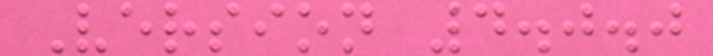Version 4.0.0
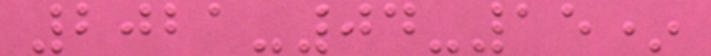2021-04-15*
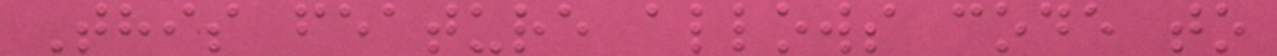This feature allows code to
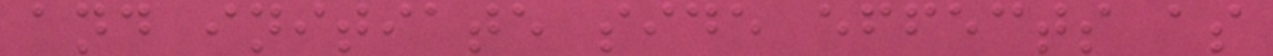and initiate side effects as
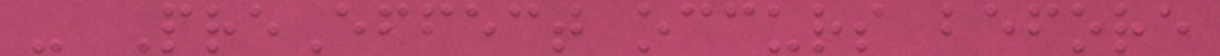- PreEffect occurs before
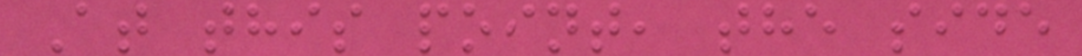At this point, the side
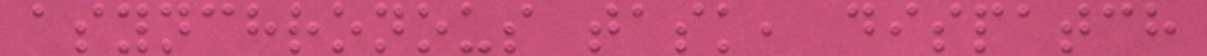asynchronous task, dispatch
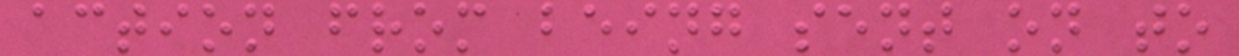action from being sent on to
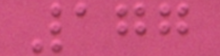177
